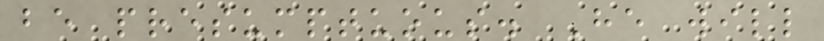be presumptuous. He will
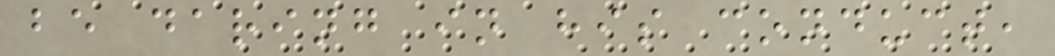be daring in his conduct,
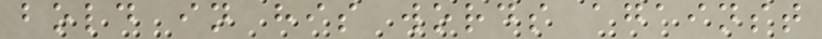bold in his words against
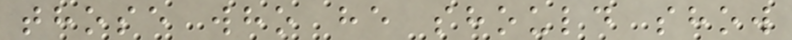those who he should show
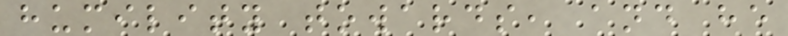humility towards, and he
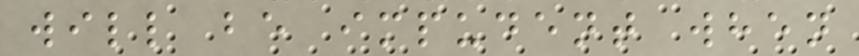will be impudent when
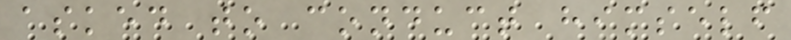asked to conduct himself
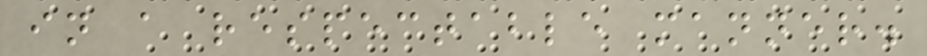in a respectable manner.
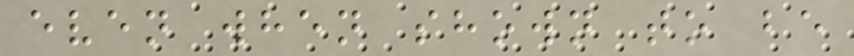even when shown to be
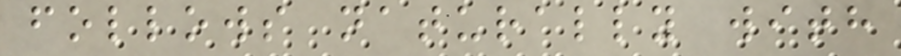follows naturally with
